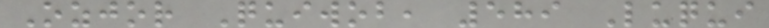Ozjor Quiwob, 589 Luqui
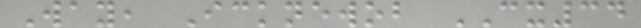Way, Icknewob CX34
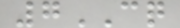7CQ
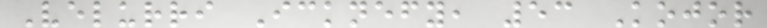Velurri Icknefy, 53 Kojor
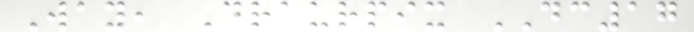Way, Draurpix DC17
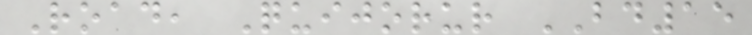Road, Quijorur BD15
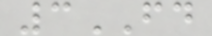3FD
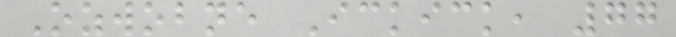Ozwobne Ickick, 77
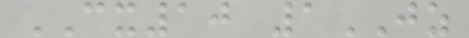CX10 1JZ
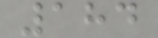184
